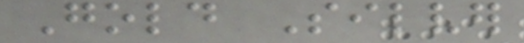Gold Silver
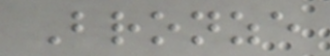Bronze
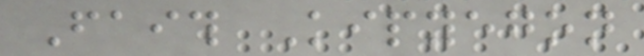Faith Kipyegon
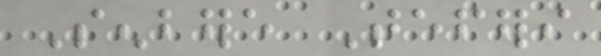Senbere Teferi
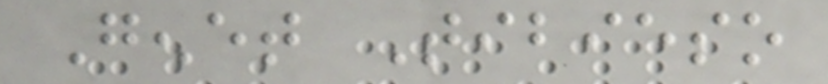Genet Tibieso
